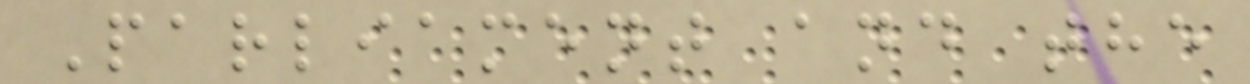Parliament and the
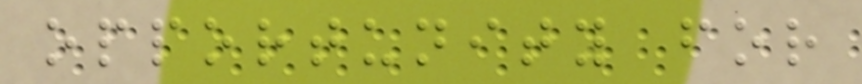opportunity for
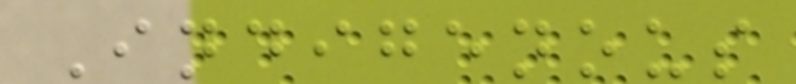Indigenous
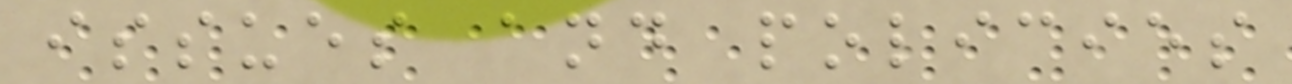issues and policies
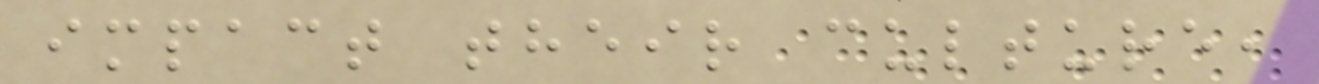impact their culture,
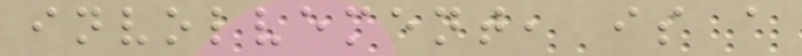involvement, is a
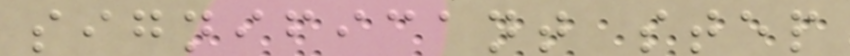significant step
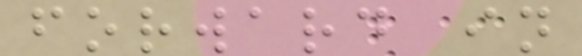forward in
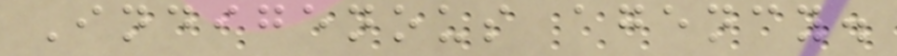Indigenous agency.
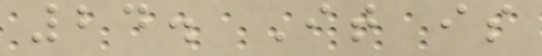24. It is
